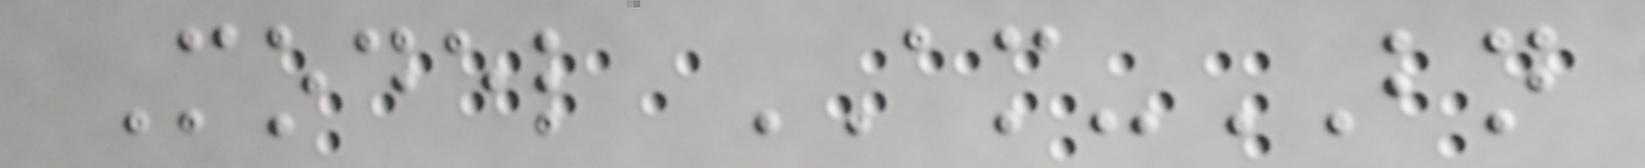Model AM-BN
